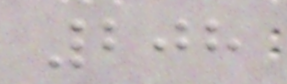208
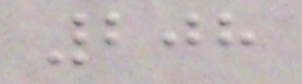208
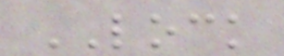LOCK
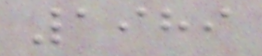1989
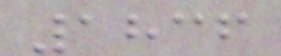1836
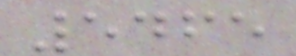5465
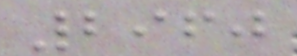2960
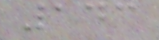143
